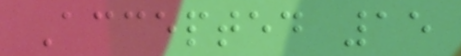Accepted 15
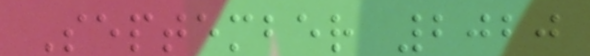September 2020
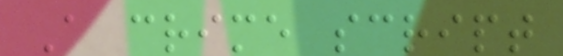A crime script
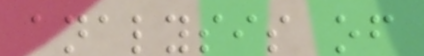analysis of
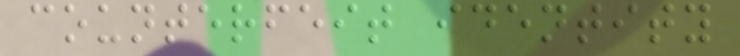counterfeit identity
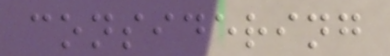considering
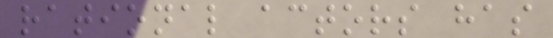rational actors has
